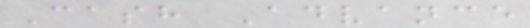Cash Advance
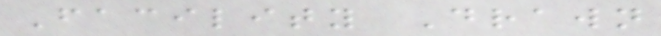Facility Drawn
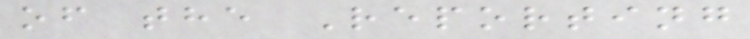of the Reporting
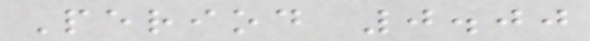Period 0.00
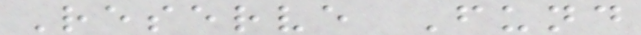Reserve Fund
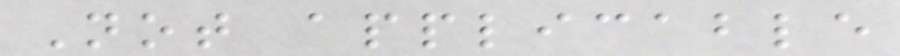Not applicable
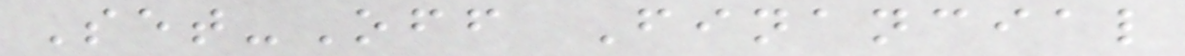Set-Off Financial
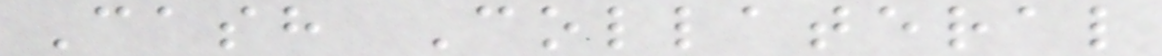Cash Collateral
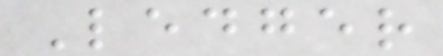Ledger
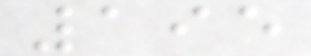195
